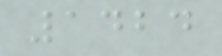1424
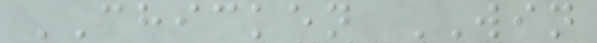CHICKEN WIN
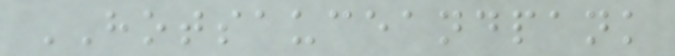HOTSAUCEANDPANK
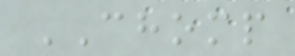CHOMP
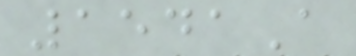1541A
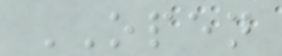OPEN
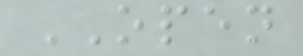OPEN
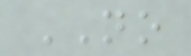NO
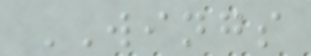WINGS
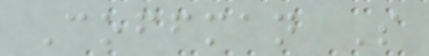Coffman S
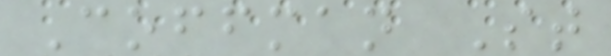Coffman St
